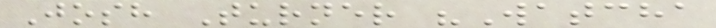Josh Turner "Watcha
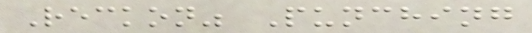Reckon" Punching
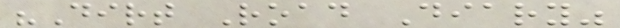"Dirt Road Diary"
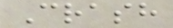Crash
